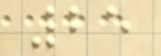25
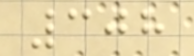308
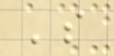's
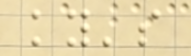ky's
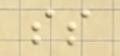ss
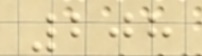208
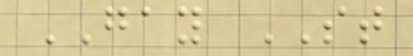GAY ST
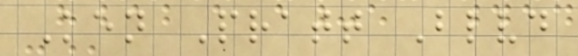Ken Pratt Blvd
